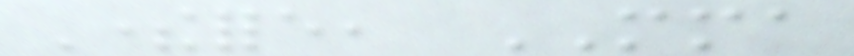Therefore, MMA
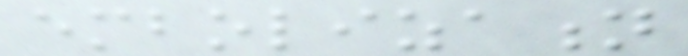embolization
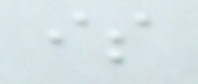is
